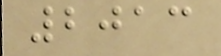2013
